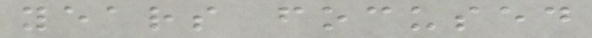years focused
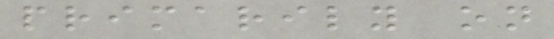primarily on
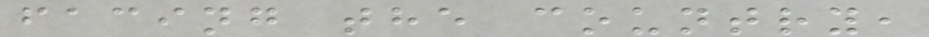facing the country,
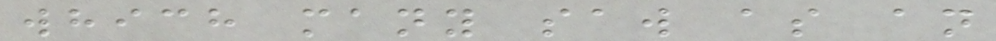which many saw as an
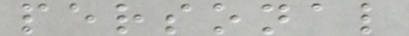personal
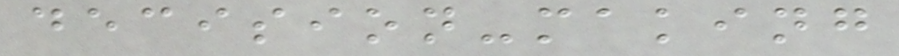decision-making
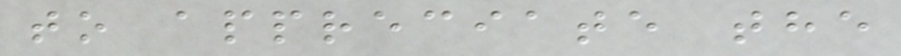to appreciate the
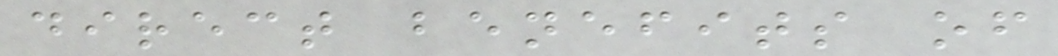direct benefits of
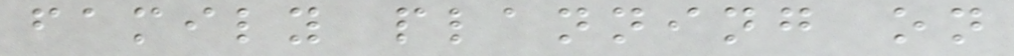family planning on
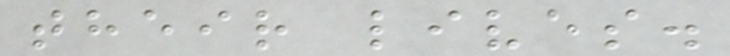their lives.
